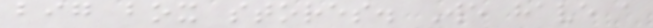big box stores. We have a
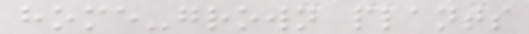home-grown plants
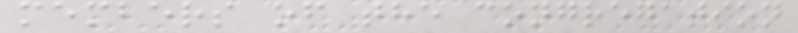members of the congregation
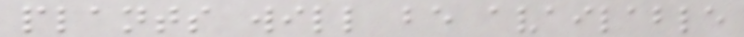plants will be available
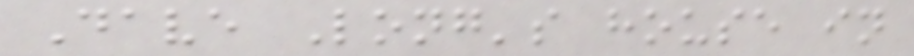Dave Long's house in
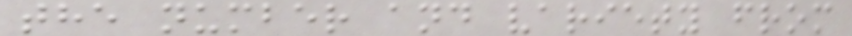the number and variety from
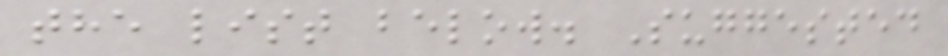the list below. Suggested
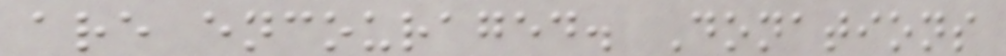are encouraged. Donations
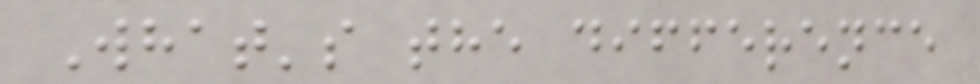What's the difference
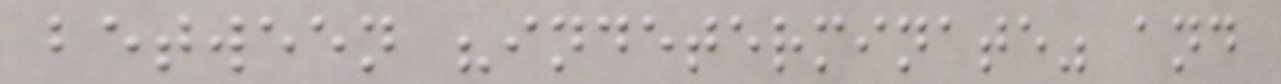between "indeterminate" and
